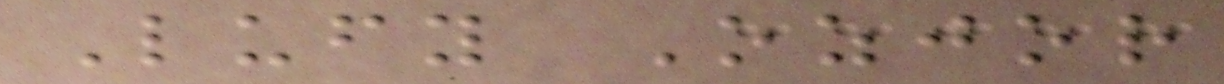Lufy Ozjor
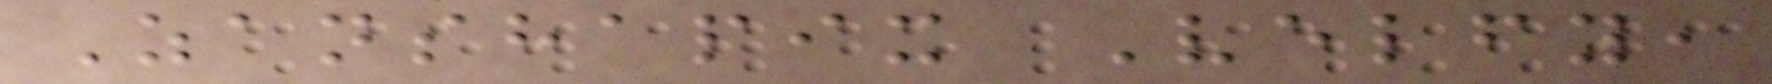Zanshapix Velfy,
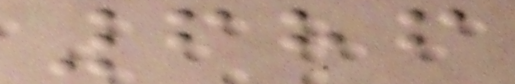686
